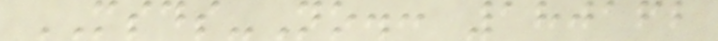MSDS-No.: 180162
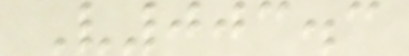V003.3
